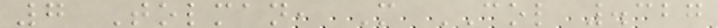7 Tolman, M COL .327
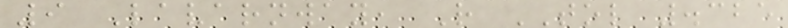9 Lavarnway, R TOL .325
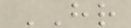HR
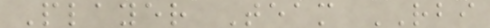Player Team RBI
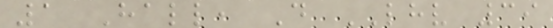1 Hall, D LHV 39
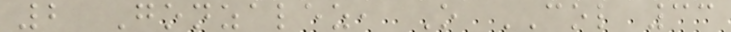2 Gonzalez, O COL 33
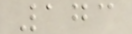173
